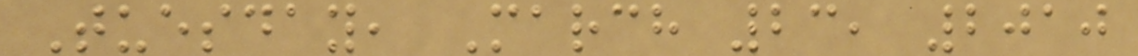Tuesday, March 23, 2010
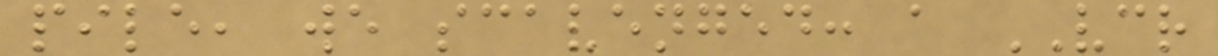pile, we scavenged: a VCR
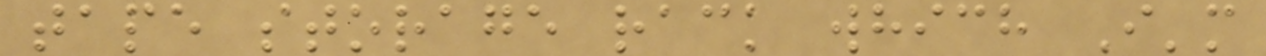tape storage rack which I'm
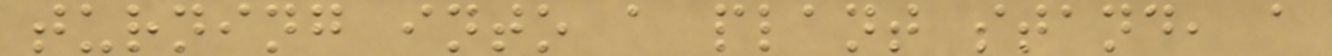turning into a plant stand, a
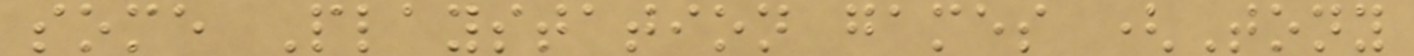some Playstation games (Tony
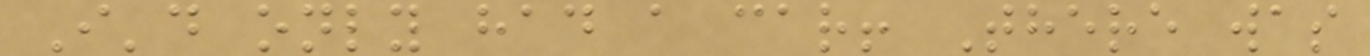I'd only had a car! There was
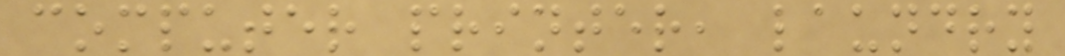computer printer, laundry
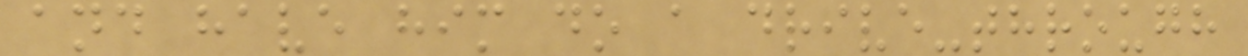and have him do a drive-through
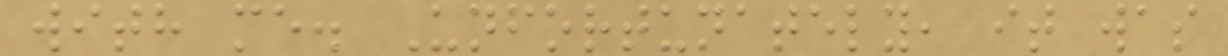with me. Unfortunately, it was
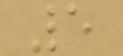5
